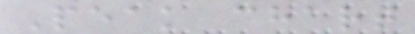Peak chart
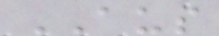AUS
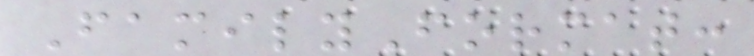FamilyFormat:
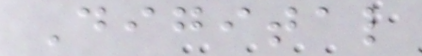Digital
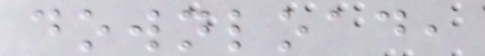download,
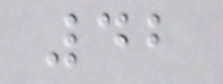42
